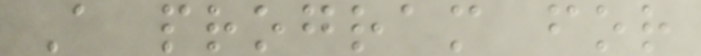A program for
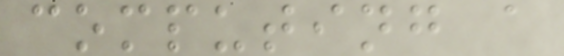computing a
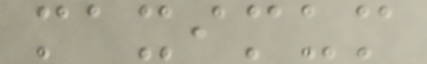maximum
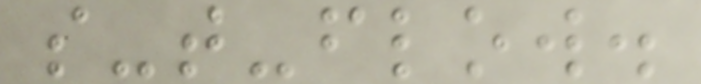s-t-flow.
